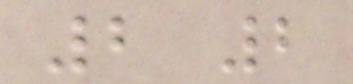2 2
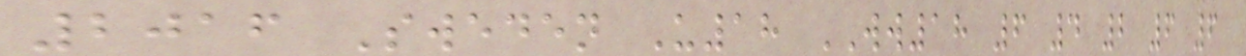2016 Sweden U18 WW18 6 4 2 6 6
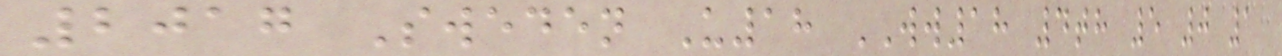2017 Sweden U18 WW18 4th 5 0 1
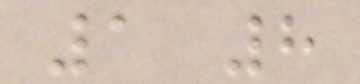1 8
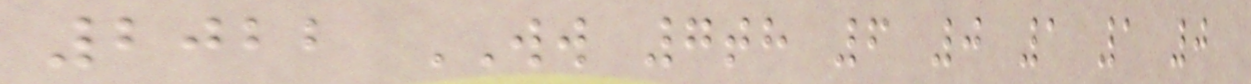2022 WW 7th 6 0 1 1 0
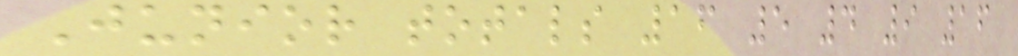Junior totals 16 5 4 9 16
